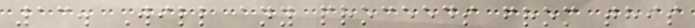13. Will any proceeds from this
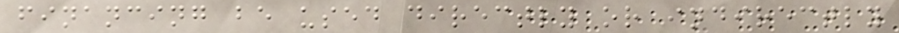financing be used directly or indirectly
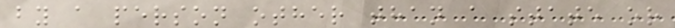by a person other than a state or
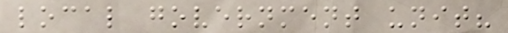local government unit?
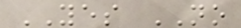YES NO
